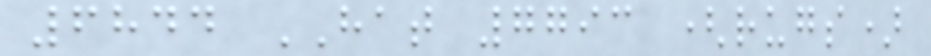6844 HAT 7793 (rugs)
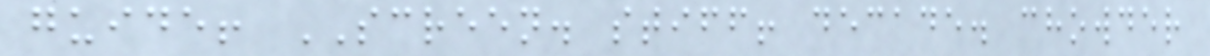guide! SCREEN. stiff! decade. chowder
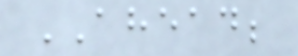AHEAD;
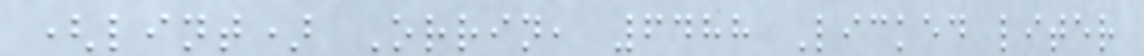(lint) Orrin, 6488 Licked liter
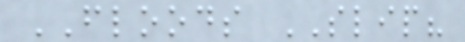FLOODS SLIP?
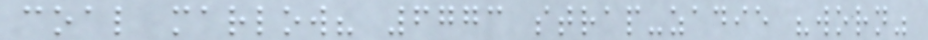coal marlow? 6773 strap-zadie "worn"
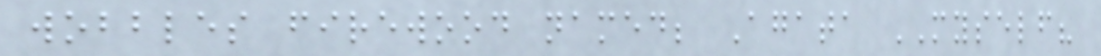wobbles firewood named; Agata MYSELF?
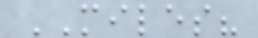MILES?
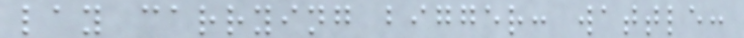lay carrying bigger: wattle:
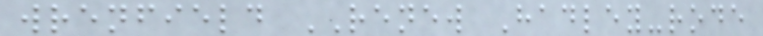wrenfield RENEW Hadley-rode
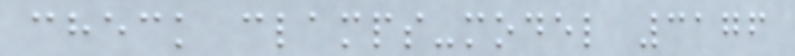check clamps-model 3176
